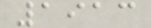1913
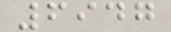6947
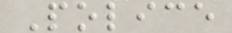Police
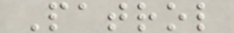Patrol
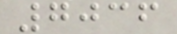7036
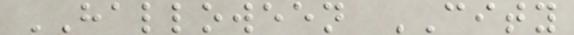HALLOWEEN CITY
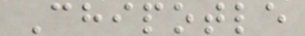Chipotle
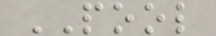POOL
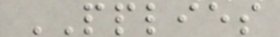PPLIES
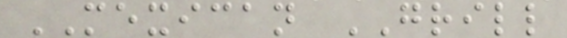MEXICAN GRILL
